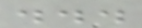...
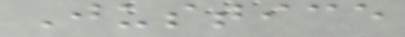Justice
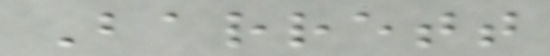Barrett
